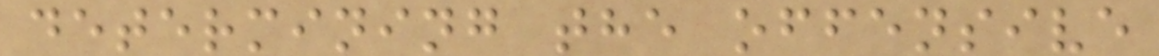determining the offensive
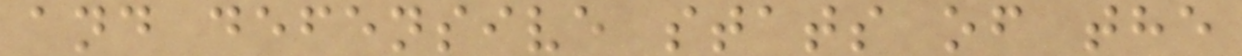and defensive stats of the
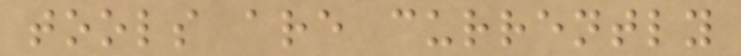tools are currently
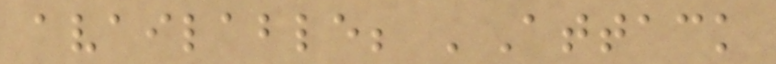available; 'Attack
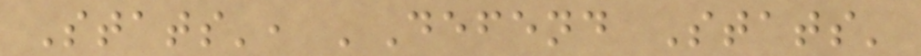Stats', 'Defend Stats'
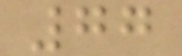77
